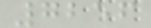7256
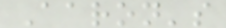Aaron's
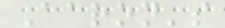Aaron's
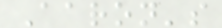Aaron's
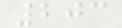203
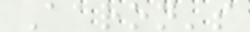Aaron's
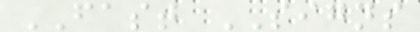FAST SIGNS
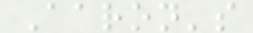Aaron's
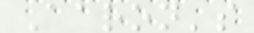Aaron's
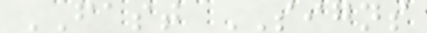FAST SIGNS
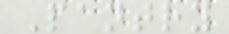Pantry
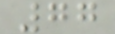77
